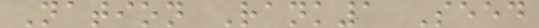Nation Rank1 Seed
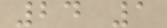24 1
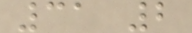31 2
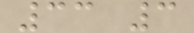33 3
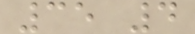35 4
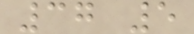37 5
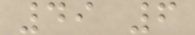49 6
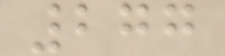277
